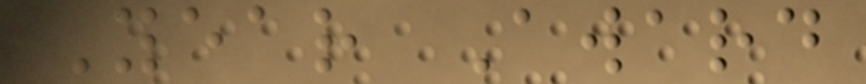Year Award
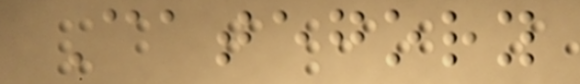Category
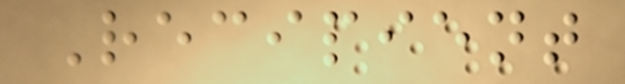Recipient
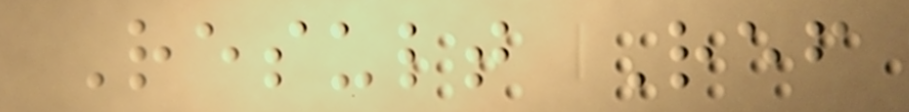Result Ref
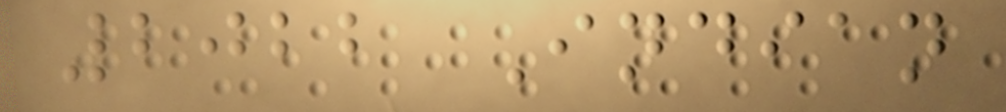2022 Indian
